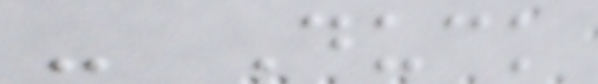- Duck
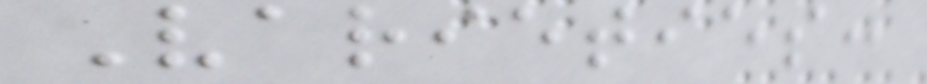Varieties:
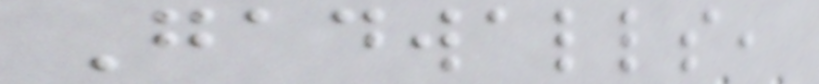Gadwalls,
